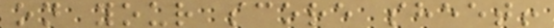on your score sheet!
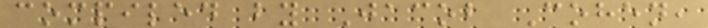compiled by Jacob Cohen,
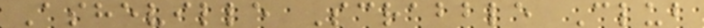Asheville Scrabble Club
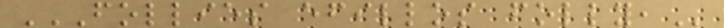FOLLIES EFILLOS FOLLY,
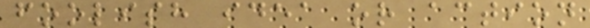foolish idea or action
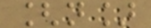[n]
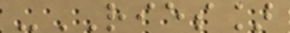-RIES]
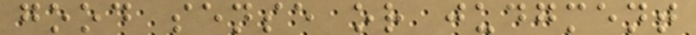good sense or judgment
